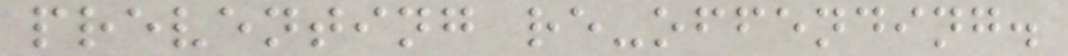preventing re-offending.
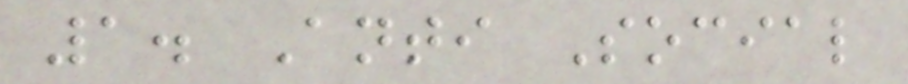1. Anti Social
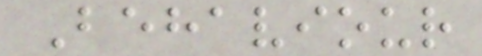Behaviour
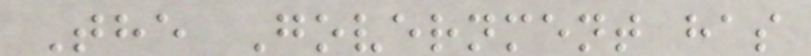The Government has
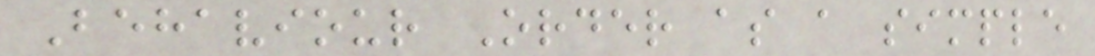Behaviour Order as a simple
